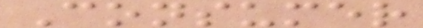Consumer
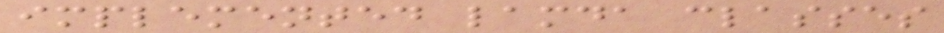implemented lamda classes
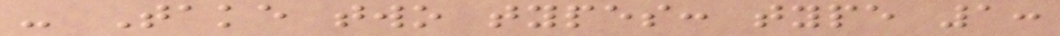- Take two types: type 1:
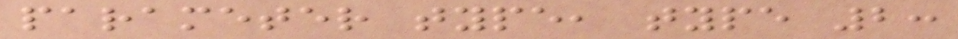parameter type, type 2:
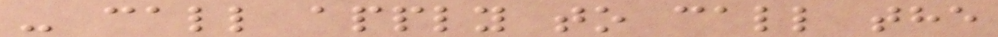- call apply to call the
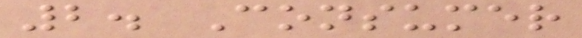2. Consumer
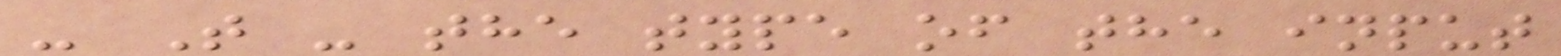- T - the type of the input
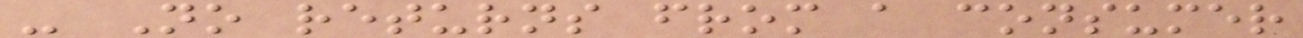- No returns from a consumer
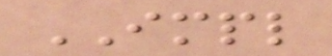IMPL
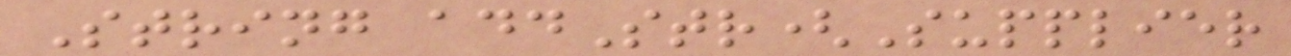String addStr(Supplier
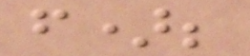f);
